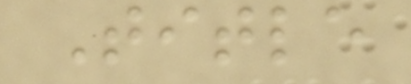Title
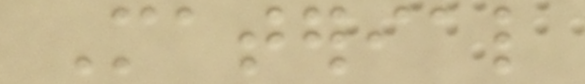Material
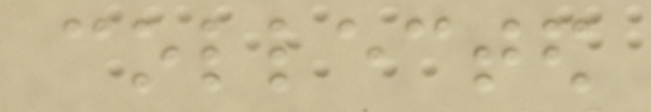collected
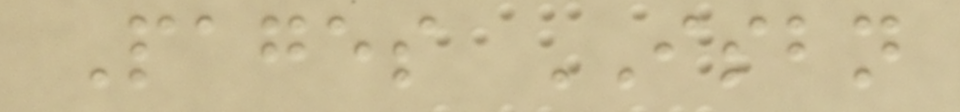Pages ISBN
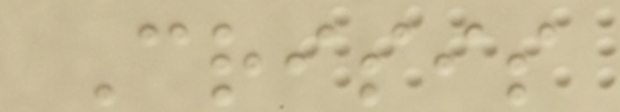Crisis
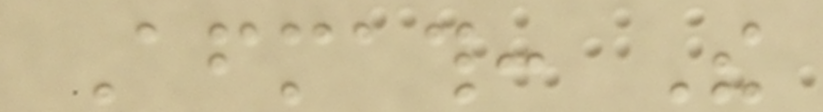Aftermath: The
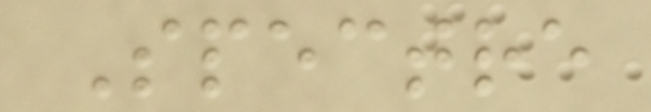Spectre
